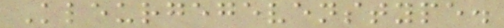Kleurgegevenstype.
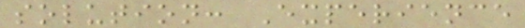solution: Experience
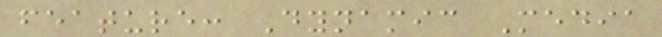feature: Dynamic Media
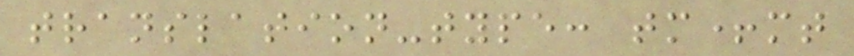translation-type: tm+mt
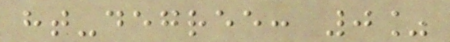ht-degree: 0%
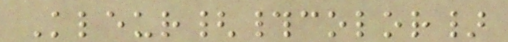Kleur{#color}
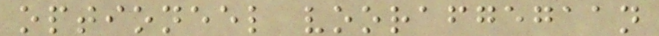optioneel voorafgegaan
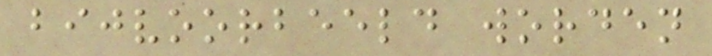bijvoorbeeld worden
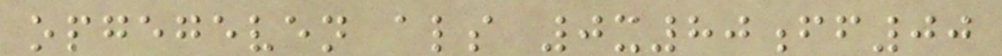opgegeven als 0x80ff00
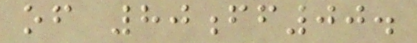of 80ff00.
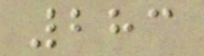283
